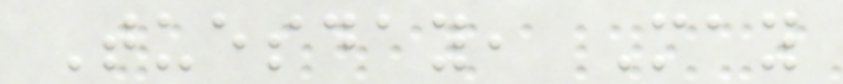Tuesday, May
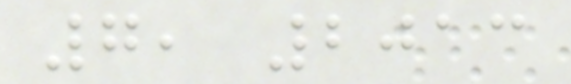7, 2013
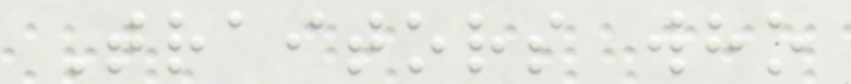Traitors who
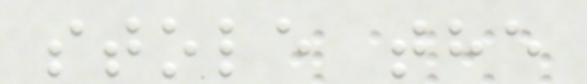stole the
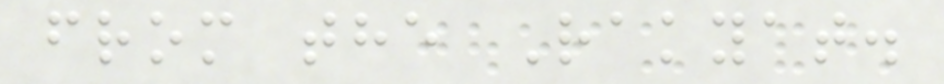from the Rakyat.
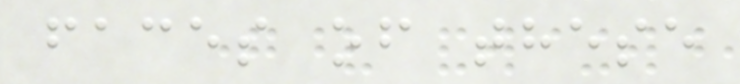faces of these
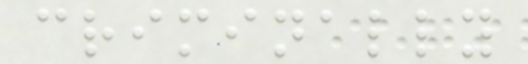criminally
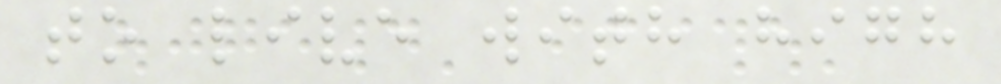to live with high
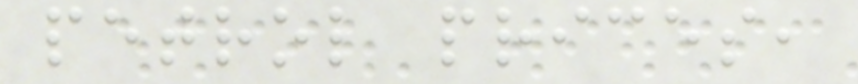petrol prices,
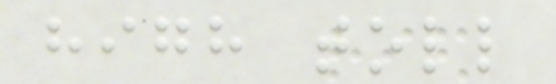high toll
